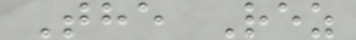The Rez
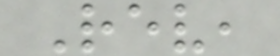Rev,
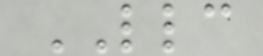LLC
